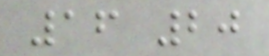16 20
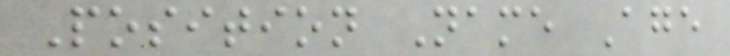Position Name Age
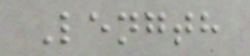Length
